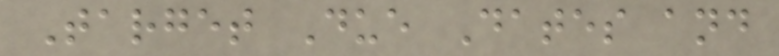Target Due Dates and
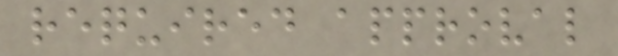required approval
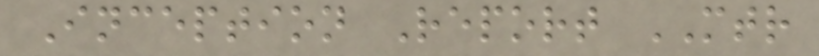Inception Report MTR
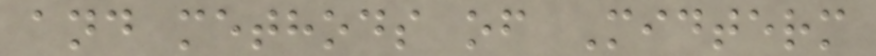and methods of Midterm
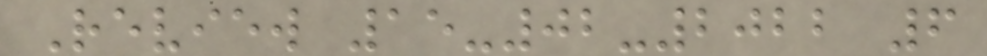Review 15-02-2022 6
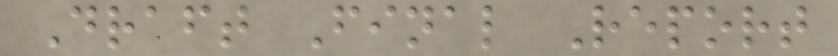Draft Final Report
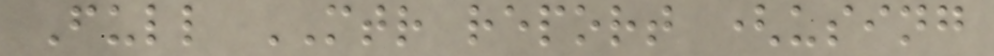Full MTR report (using
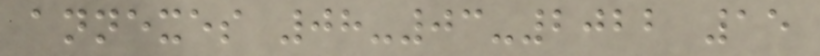annexes 08-03-2022 15
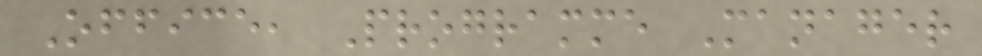Office, Programme Manager
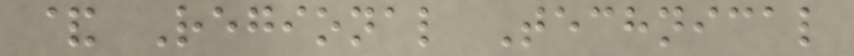& Regional Technical
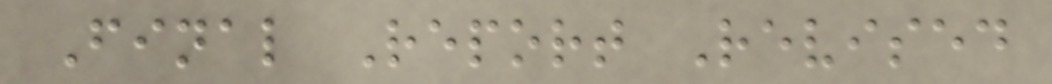Final Report Revised
